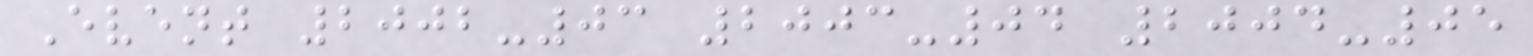Event 2002-03 2003-04 2004-05
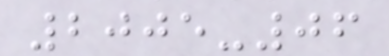2005-06
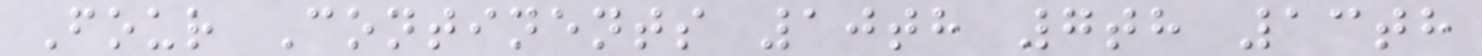Four Continents 10th 7th 13th
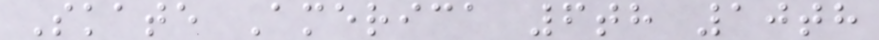Skate America 6th 10th
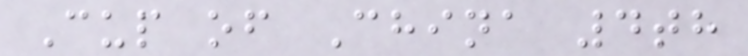Cup of China 4th
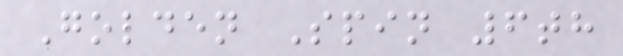Golden Spin 6th
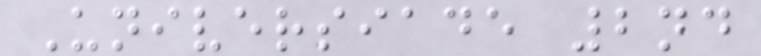Universiade 2nd
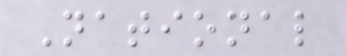National
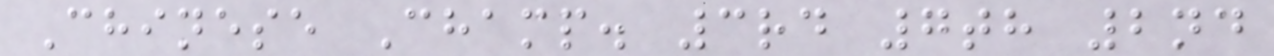Chinese Champ. 3rd 7th 2nd
